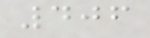406
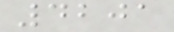4201
